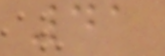41
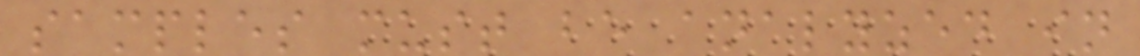samples must be analyzed in
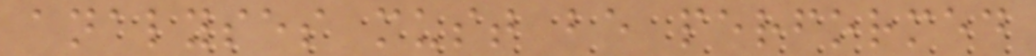analyses must be performed
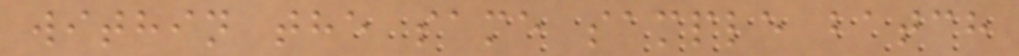within the same sample batch
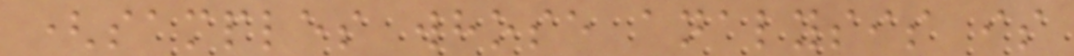(samples whose analysis is
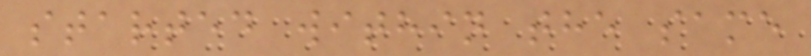started within the same
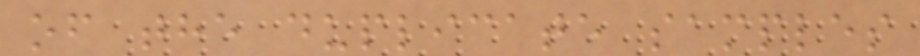of the duplicate samples
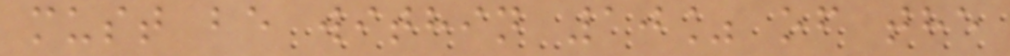must be within 10% of the
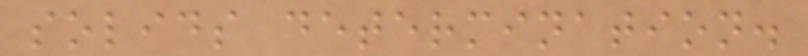solids determination.
